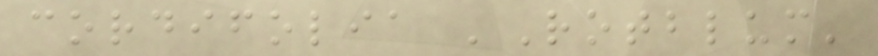cordifolia 'Rotblum'
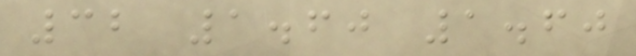32 1.60 1.60
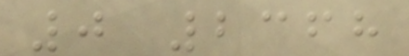0 2368
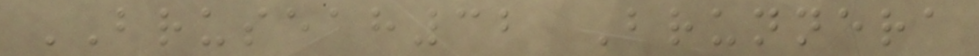BRUSEAH32 Brunnera
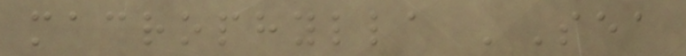macrophylla 'Sea
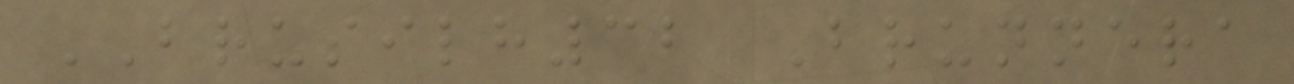BRUSILH32 Brunnera
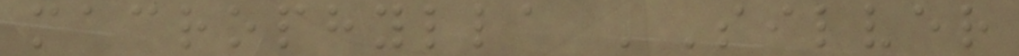macrophylla 'Silver
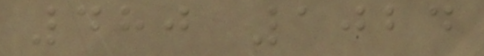480 1024
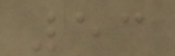53
